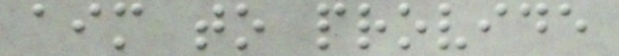aim to provide
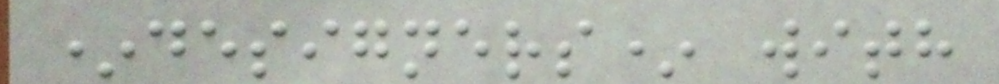*designers* with
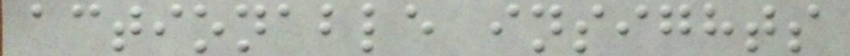actionable insights
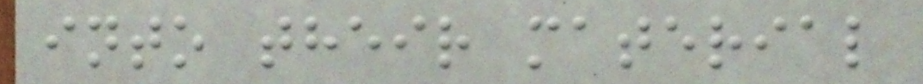into their material
